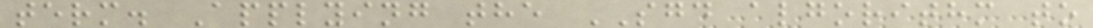term. Applying the SGD algorithm to
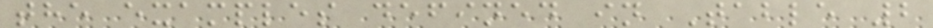the examples defined in Table 2
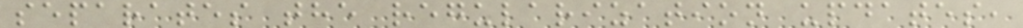separates the regularization updates,
